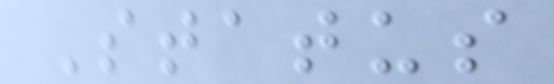Status
